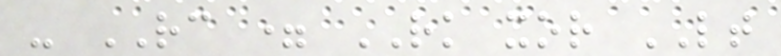- RC = RK xor LT
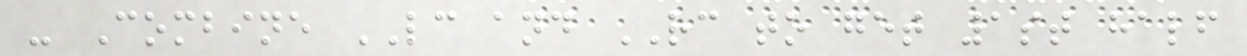- Combine LC and RC to get 1st half
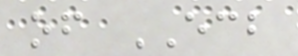of ECB
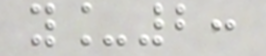y_2:
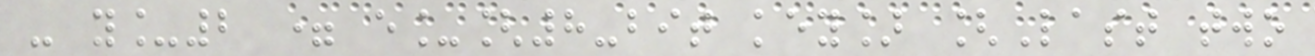- y_2 = e_[8-bit key] [Last two
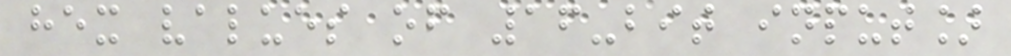hex values of 16-bit input]
